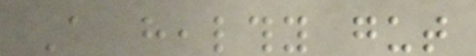A healthy gut
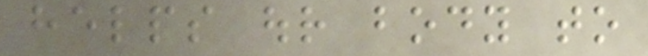helps our body to
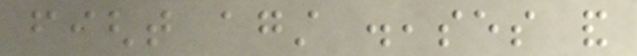fight against diseases and
